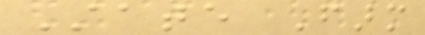State Farm
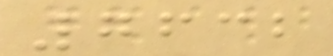7632
